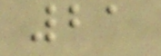21
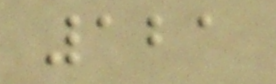121
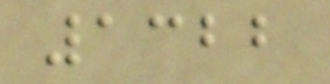1322
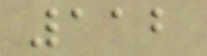112
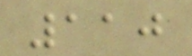110
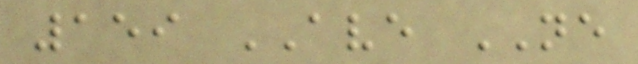159 AVE NE
